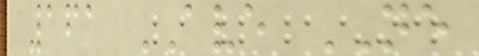161 AVE NE
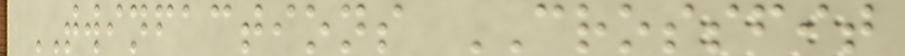TWINFACTIONS CROSSFIT
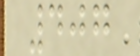407
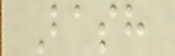Bash
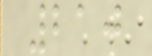210
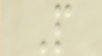P
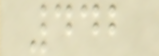442
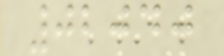02040
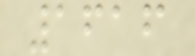1616
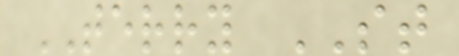TERRY ST
